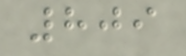809
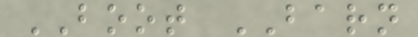BOOT BARN
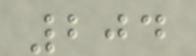204
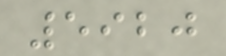5920
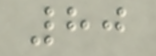80
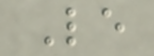Le
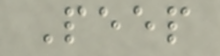Peep
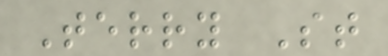Terry St
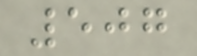507
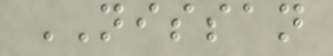NISSAN
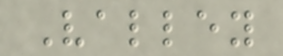Valley
